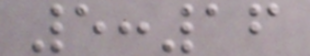5:16
